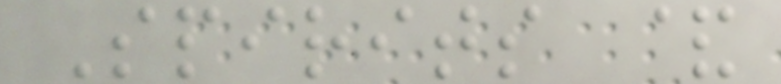Spirits &
